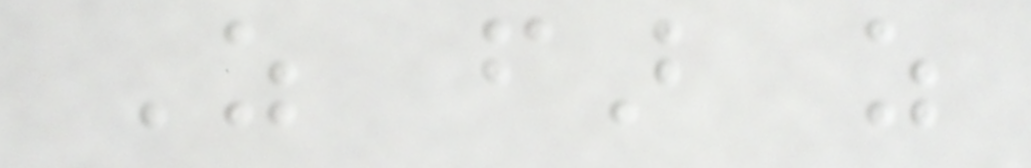As far as
